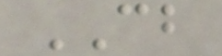CB
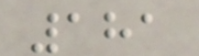181
